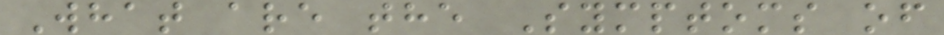What are the Symptoms of
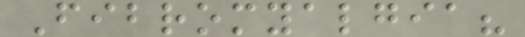Fibromyalgia?
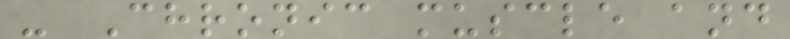- Chronic muscle and
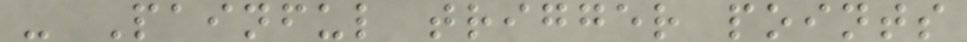- Painful trigger points
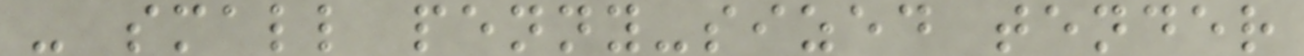- small penny-sized tender
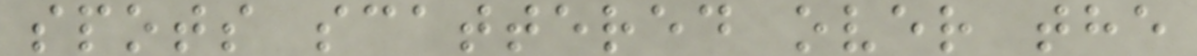spots scattered over the
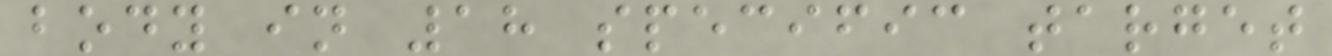body in 18 specific target
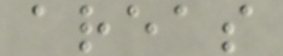areas
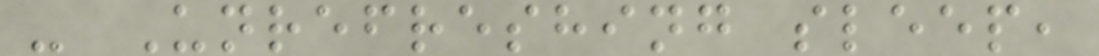- Unrefreshing sleep,
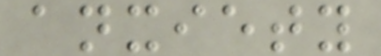anxiety
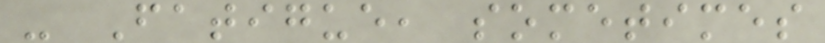- Fatigue, sometimes
